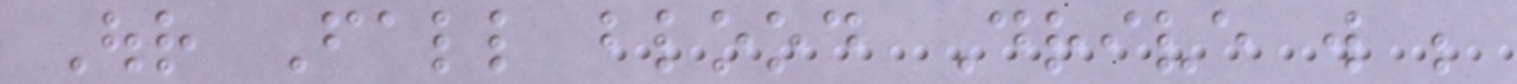Our Fall blood Drive will be
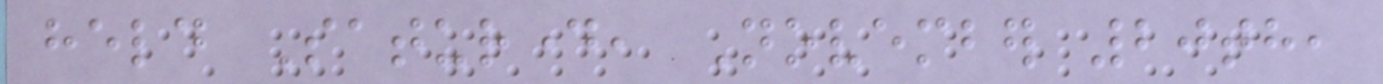held Saturday, November 20th,
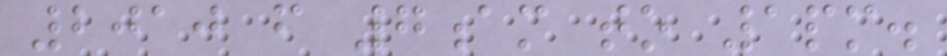2010 from 7am to 1pm.
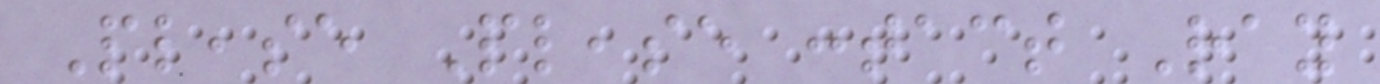Please Please contact Ray
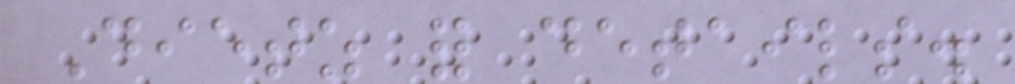Dietz for details.
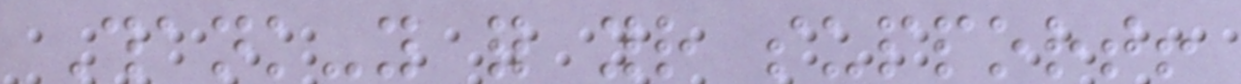Thank-you for your support!
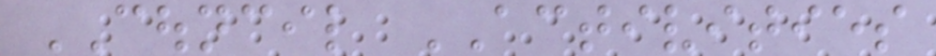COUNCIL ACTIVITIES
